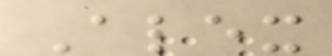Alex
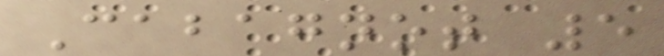Cabagnot 5
